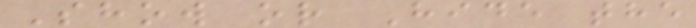Show or Hide the
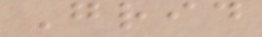Grid
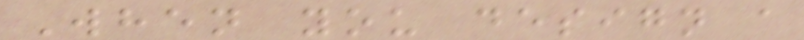When you design a
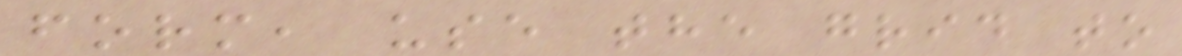form, use the grid to
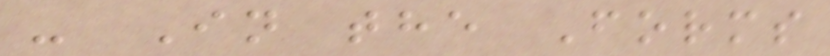- In the Forms
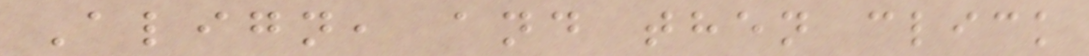Align, and then click
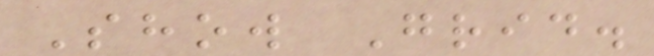Show Grid.
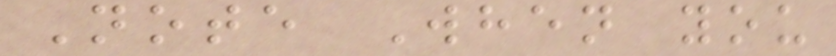Note When you
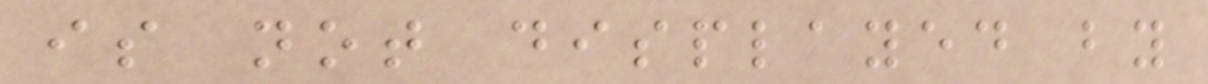is not displayed by
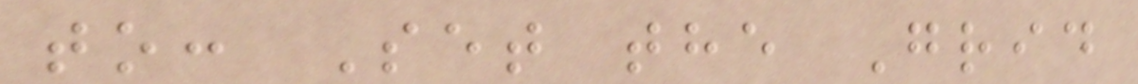to: Set the Grid
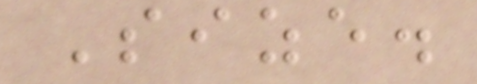Size.
